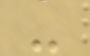-
